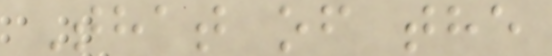That of the
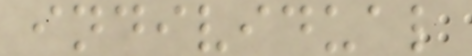individual
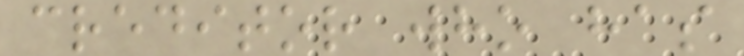creditor who has
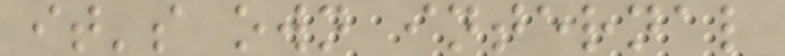it's own internal
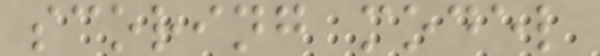scoring model
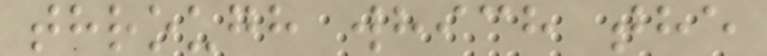through which the
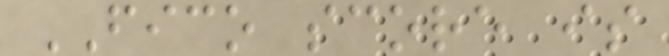FICO score is
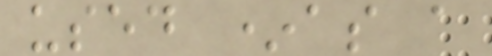used *as a
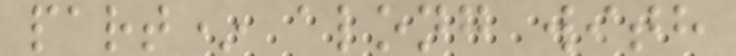part* along with
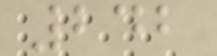242
